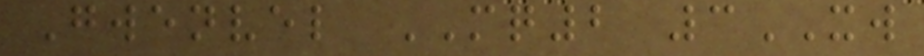Gwenvel MQ2 3XW
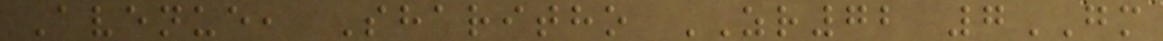Avenue, Sharitho ZR72 7GM
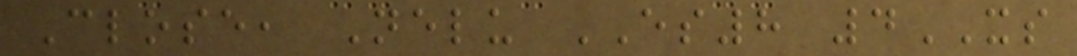Close, Nelu ES8 4XS
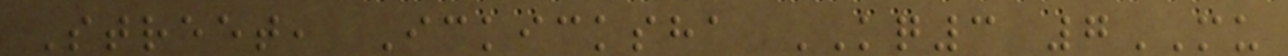Street, Ickicksha KQ3 7MU
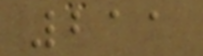211
